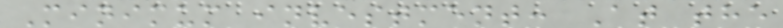Minimum investment: At the
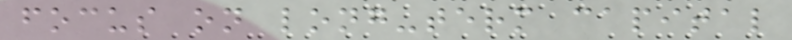focus on long-term capital
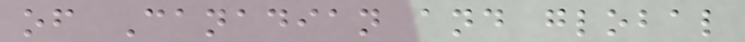of Canadian and global
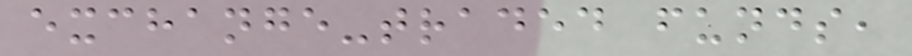exchange-traded funds,
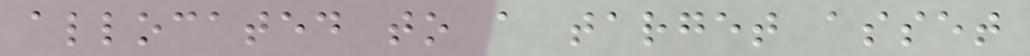allocated to a target asset
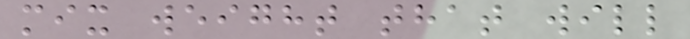mix weight that will
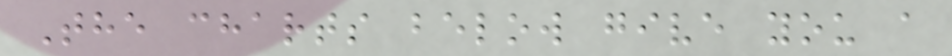The charts below give you a
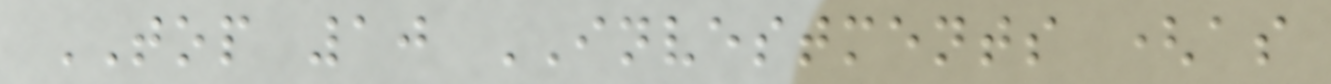TOP 10 INVESTMENTS (as
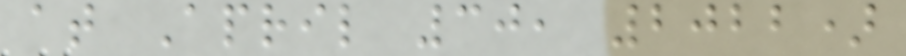at April 30, 2022)
